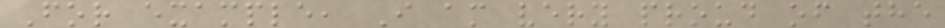For example, I am very proud of the
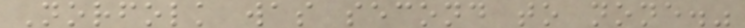Norfolk was second to none."
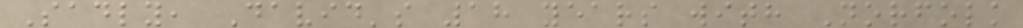Sadly, David's 18 years with Norfolk
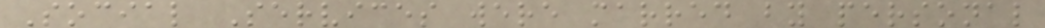Social Services were marred by personal
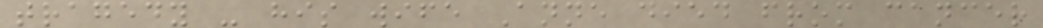tragedy - his wife Anne died from cancer
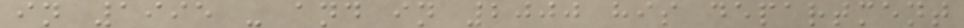in 1995 - and in 2000 his department
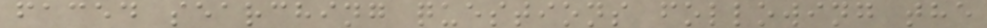faced searching questions following the
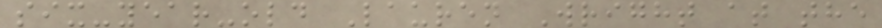six-year-old Lauren Wright at the
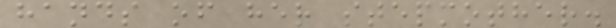hands of her stepmother.
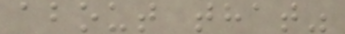about that"
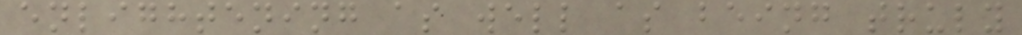enlightening as well as being truly
